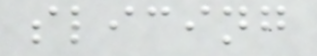slicing
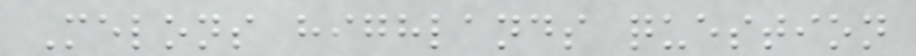Melons highlands question
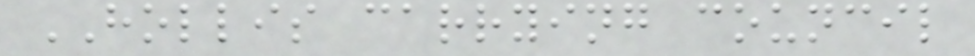HOLLIS carrying council
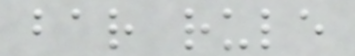bar rule
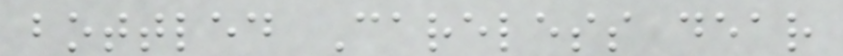bottled Careless dear
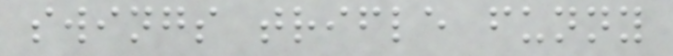swings trifle funny
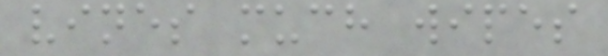vines much wipes
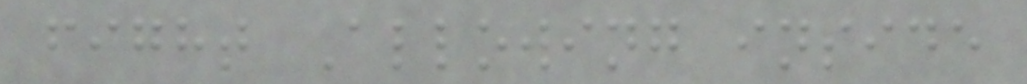fight Allowing inside
